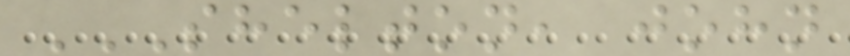SHELTON, JOHN
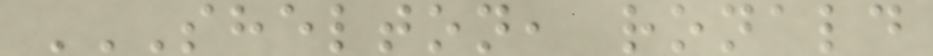SHELTON, RONALD
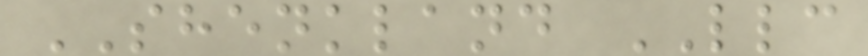SHENKLAND LLC
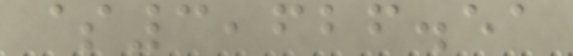$3,626.51
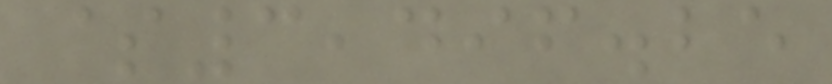$3,496.25
